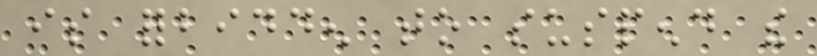is forbidden to suspend the
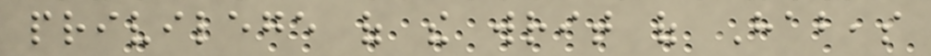privilege of the writ of Habeas
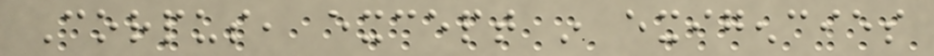Corpus, except in exigencies
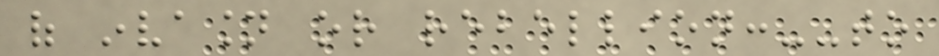of invasion or rebellion:--to
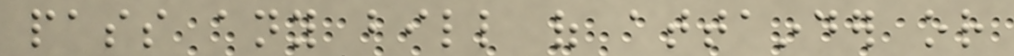pass any bill of attainder or
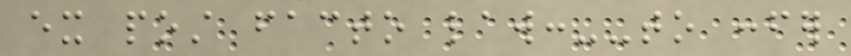ex post facto law:--to confer
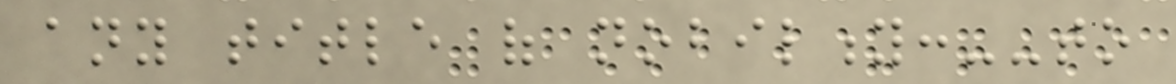any title of nobility:--to
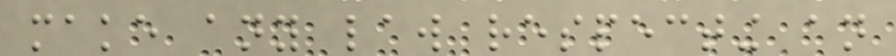make any law respecting an
